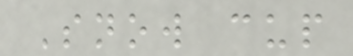Snow cup
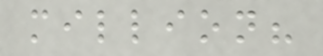million?
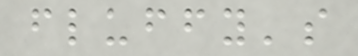fluffy's
